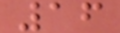16
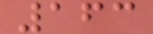163
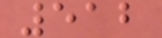512
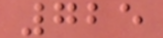725
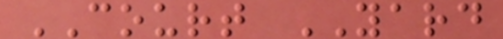COURT YARD
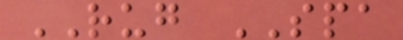RUG SPA
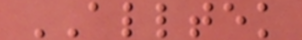ALLTEK
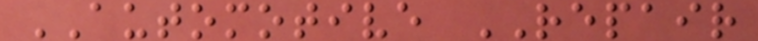AUTOMOTIVE REPAIR
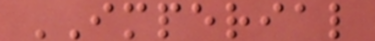IMPERIAL
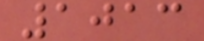1013
